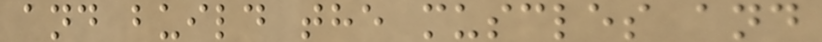and build the muscles and
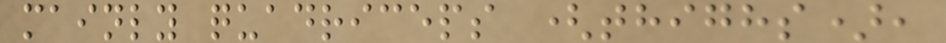mainly quadriceps (thighs),
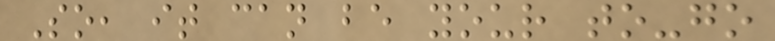So, it can be your to-go
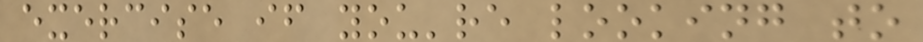exercise if you're looking to
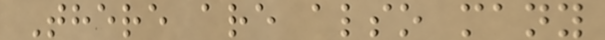There are also many
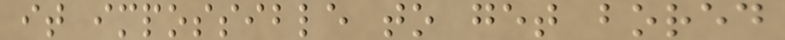it impossible to get bored
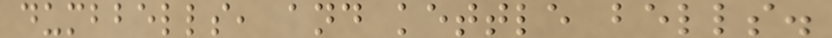dumbbells, and kettle bells.
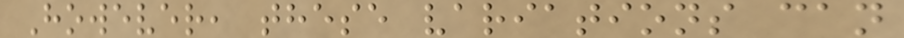However, these variations can
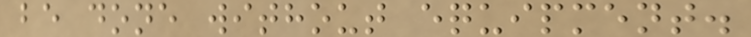be done without equipment.
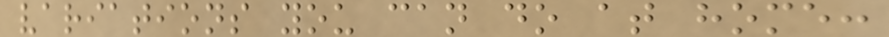variations you can do at home:
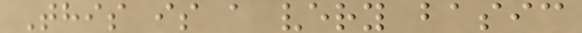This is a very basic
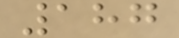187
